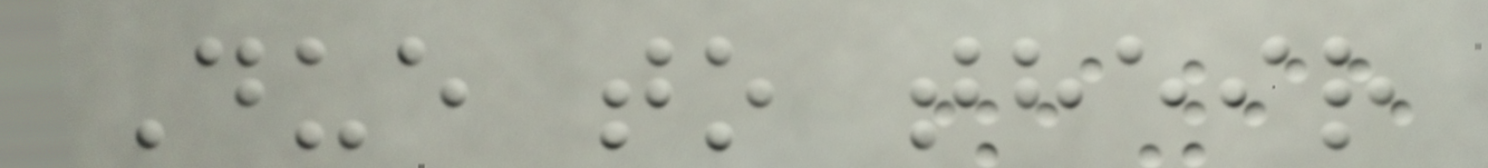Due to their
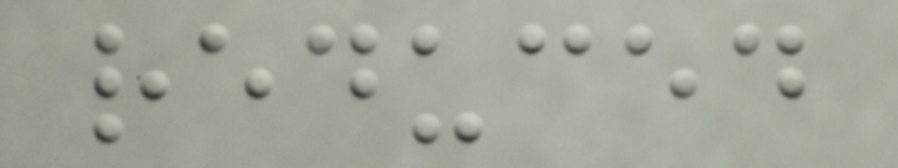reduced
